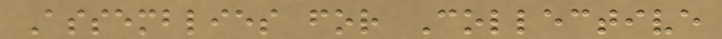Assemblies for Collective
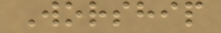Worship
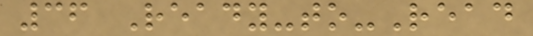36 Ready-to-Read
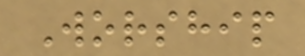Worship
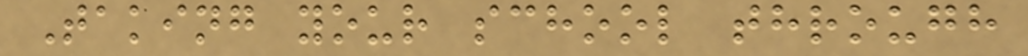Taking your school through
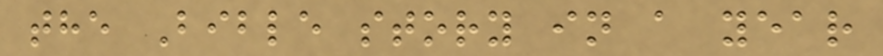the Bible story in a year
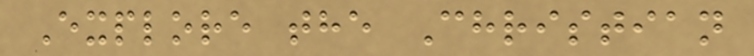Explore the Christian
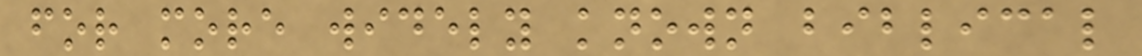for more widely known biblical
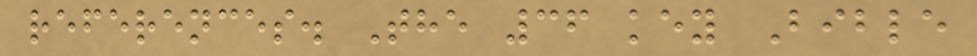references. The 36 key Bible
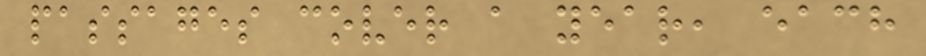passages cover a year, each
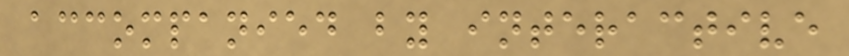accompanied by interactive
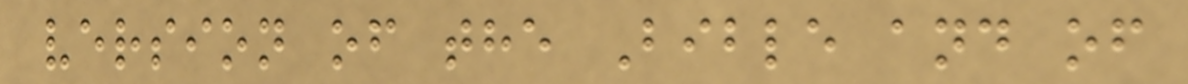version of the Bible and of
